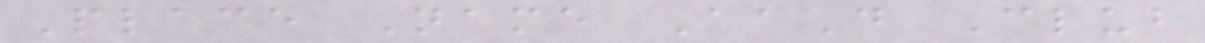Place Name AaD Club
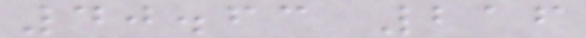40.63 216
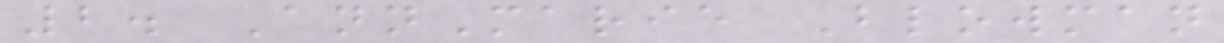2. AnnMarie Blowman
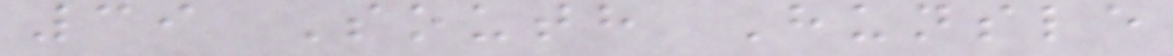39 South Hunsle
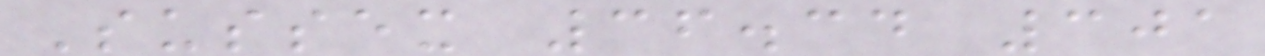Sussex 36.34 301
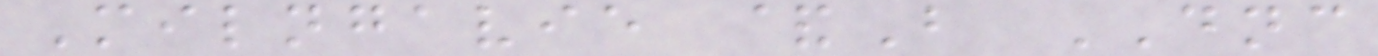Milngavie &B DNC
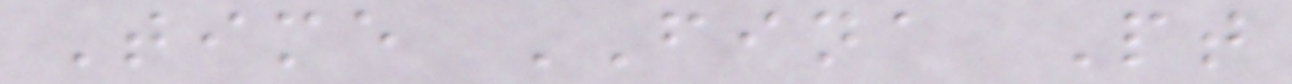Time FINA Pt
